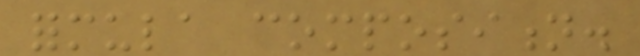formula composition.
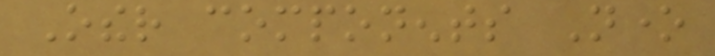Other components None
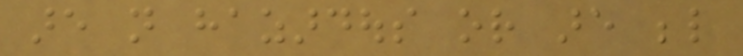are not hazardous or are below
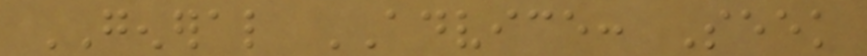GENERAL ADVICE: Seek
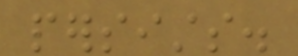persists.
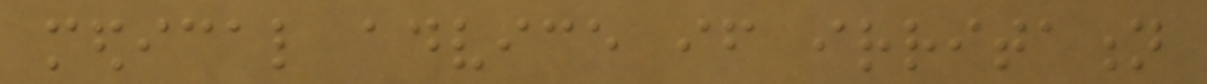medical advice if irritation
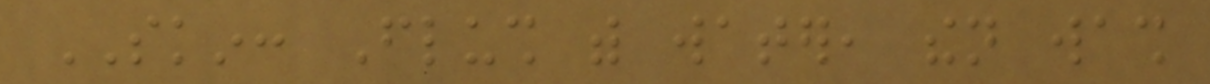SKIN: Flush with water, then wash
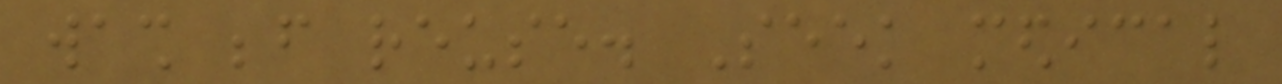wash before reuse. Seek medical
